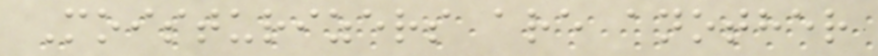Moisturizers are another
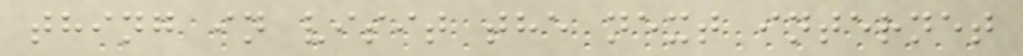thing in visit the next internet
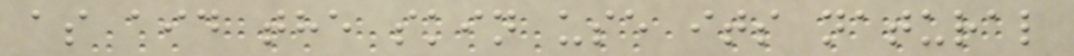as aid the skin use its natural
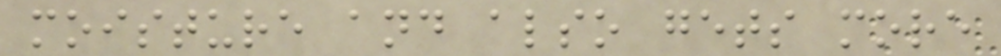moisture and also gets more
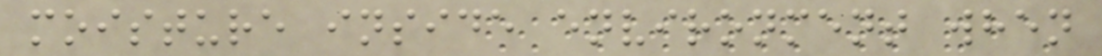moisture inside environment when
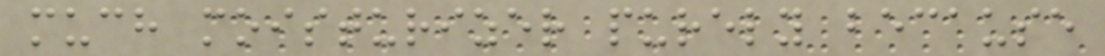much moisturizer purely because
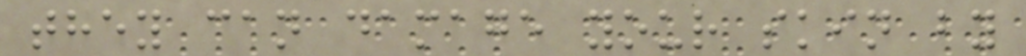they can damage your skin by
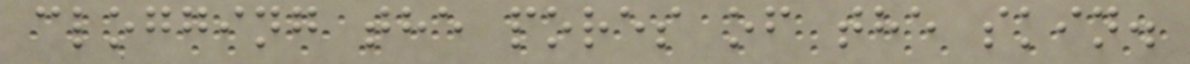clogging the pores of the skin.
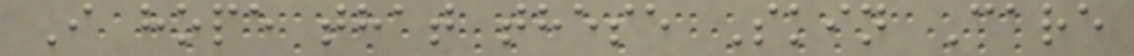I hope that these Skin Care
